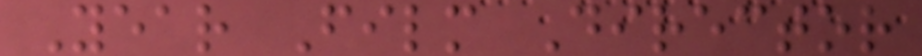Year Film Director
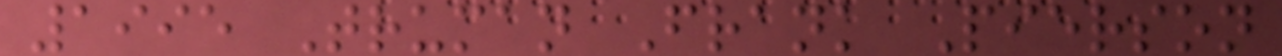1995 Truman Frank Pierson
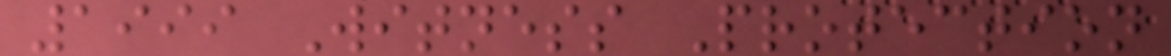1999 Witness Protection
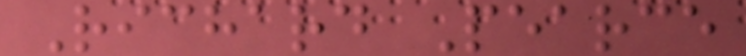Richard Pearce
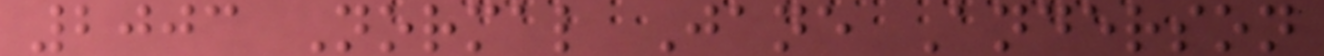2003 Normal Jane Anderson
